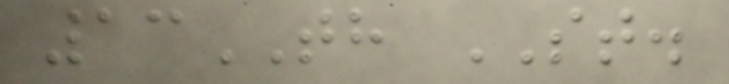13TH ST.
